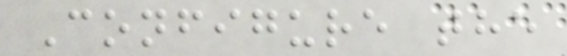Configure the
